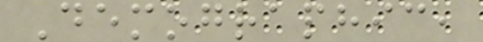Demographic,
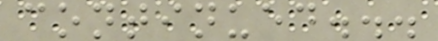continued...
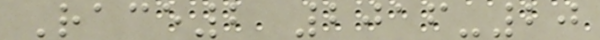Race2 2016-20
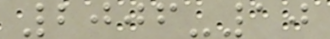2006-10
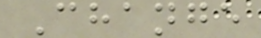Change
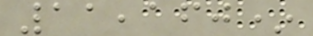11,160*
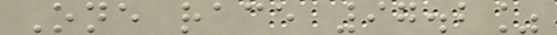One race 97.2%
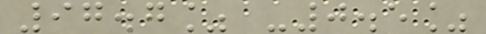97.7% -0.5%
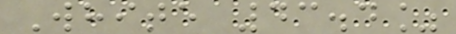White 43.4%
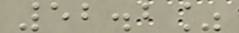52.2%
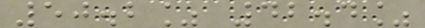50.2% 42.4%
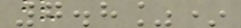7.8%*
